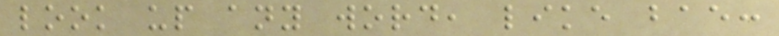look up any word, like bae:
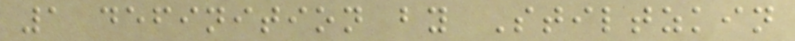1 definition by Stiltzkin
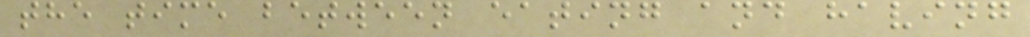the time between eating and having
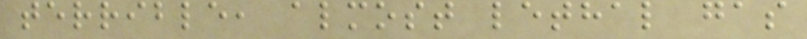terrible, almost lethal gas
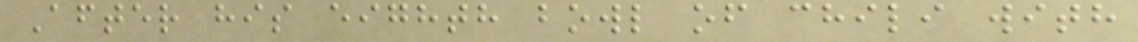After his eighth bowl of chili with
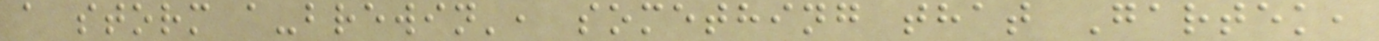a storm a-brewin', something that Gartek,
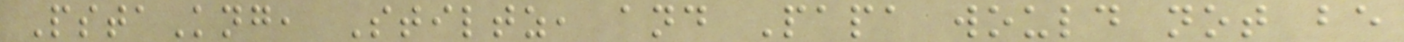PstaKng, Stiltz, and Papa would not be
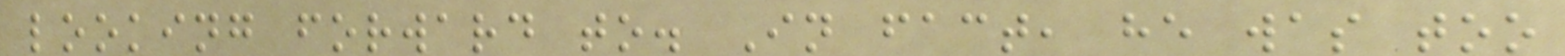looking forward to. In fact, he was too
